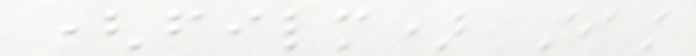(film) East
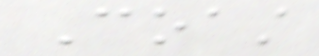Coast
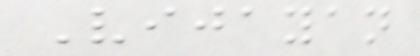Vijayan
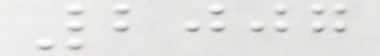2007
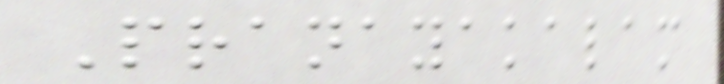Pranayakalam
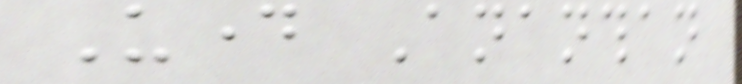Uday Ananthan
